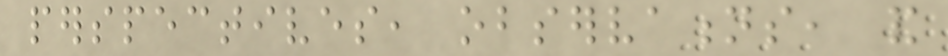perspectives, observations, and
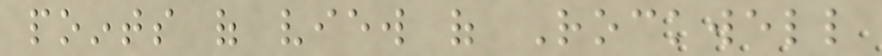points of view of Rockwell
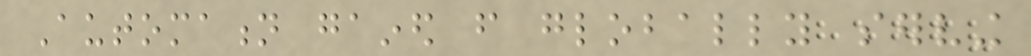Automation gained from globally serving
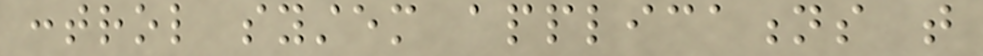control system applications that
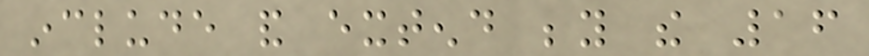include and extend beyond the 16
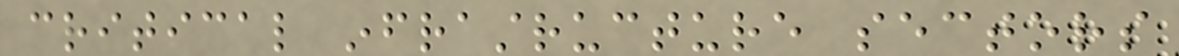critical infrastructure sectors
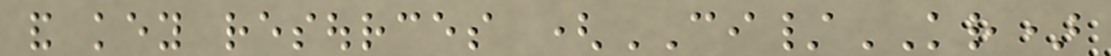and key resources (CI/KR)
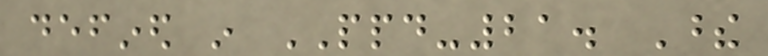defined in PPD-21. These
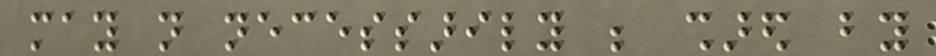may not necessarily be shared by
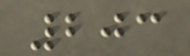203
